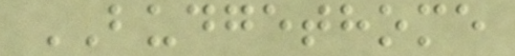BUDGETHOME
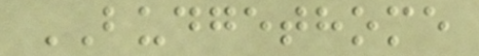BUDGETHOME
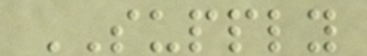SUPPLY
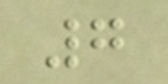7
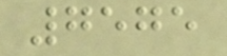7575
